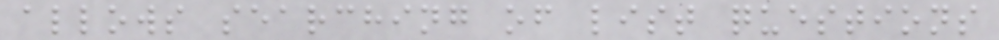allows searching of list questions
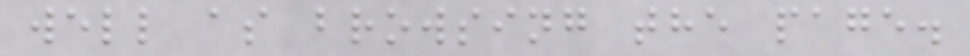well as browsing the page.
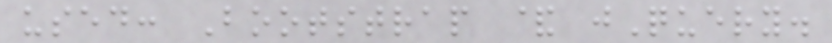used: Bootstrap & jQuery.
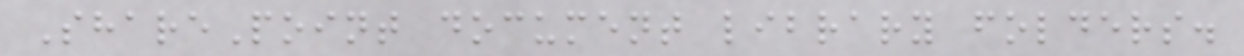SharePoint document library folders.
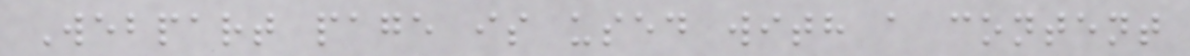Webpart page is used with a content
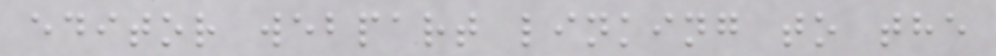editor webpart linking to the
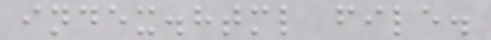index.html file.
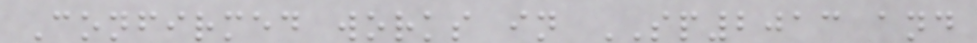Confirmed works in SP2013 and
